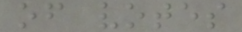of votes
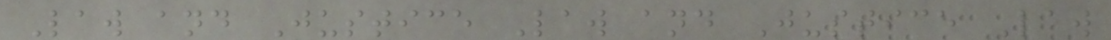Law and Justice Law and Justice Law
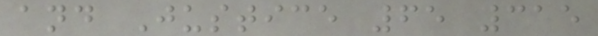and Justice 65 315
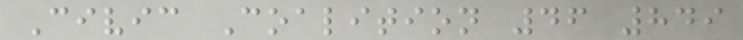Civic Coalition 46 849
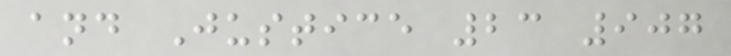and Justice 23 907
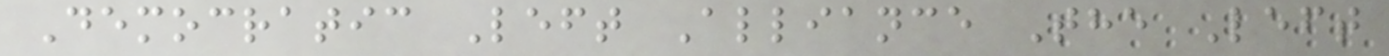Democratic Left Alliance The Left
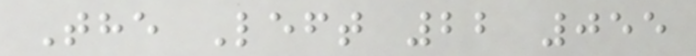The Left 22 055
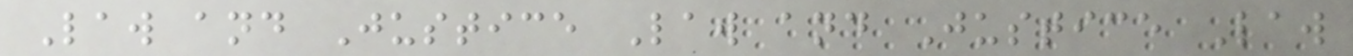Law and Justice Law and Justice Law
